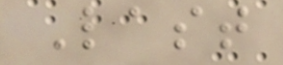Last
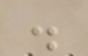.
